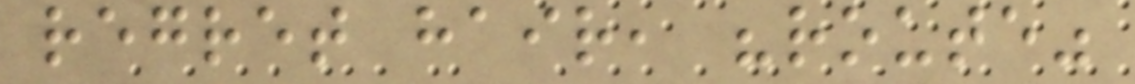regret hair, "route"
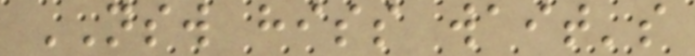NSW hiss wait's
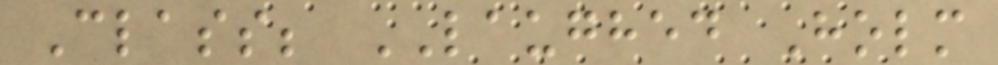Class; LAUGHED Holm
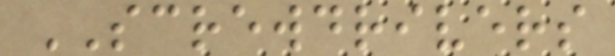SCREWDRIVERS
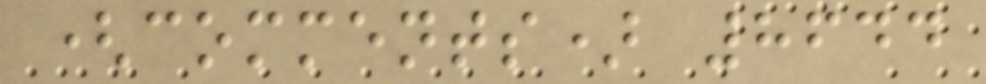(comments) 8644
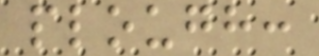plough:
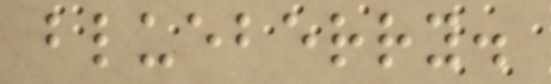blueberry.
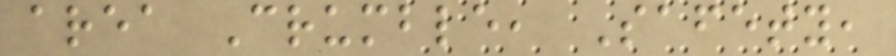area Crumble, Safety,
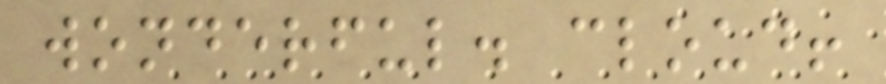wonderful. cloud!
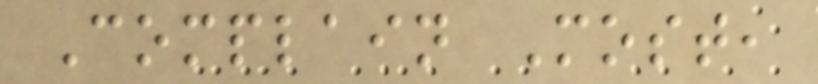Complain Most,
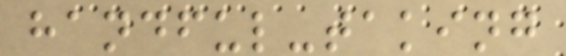handful-taking
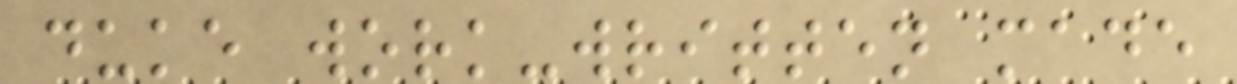duke work-written made
